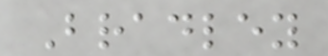Bradley
